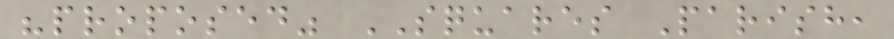"proposed" SQUARES Parish,
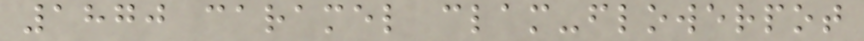1870 caramel clam-flowerpot
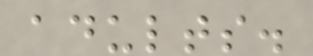adults.
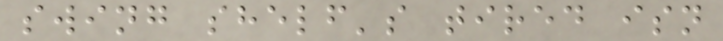swing shelf's tired isn
